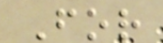For
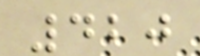420
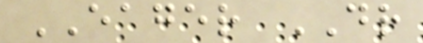EAGER DR
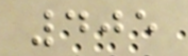405
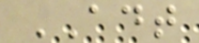ADT
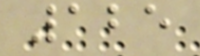125
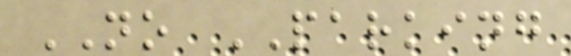NO PARKING
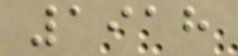1918
